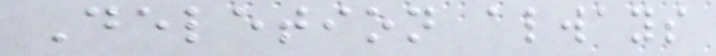Deletion always
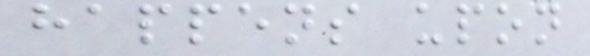happens upon
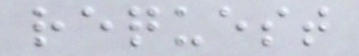request
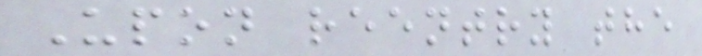Upon reentry the
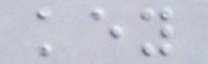key
